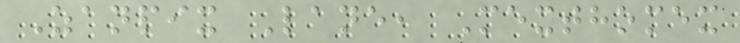Zanpix Lane, Mexthomex
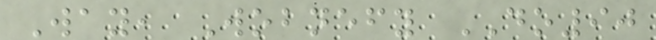Way, Wobnefy DO90
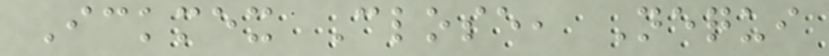Ickmex Close, Nequi
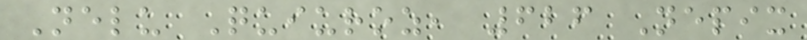Nelu Quiuroz, 626 Nepix
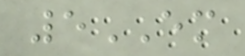5EM
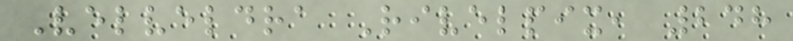Velveldra Rivelpix, 248
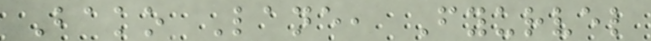Bako Lane, Fyurvel
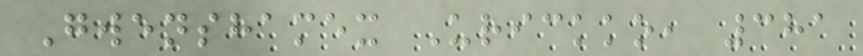Gwenshamex Urickko, 381
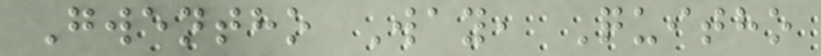Gwentho Way, Quitho
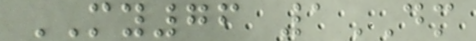MY76 1DM
